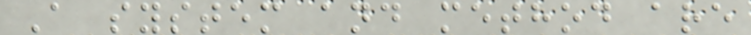A system and method are
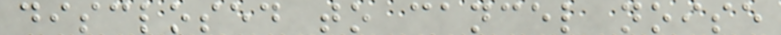disclosed to cancel noise
